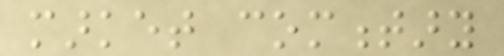market commentary
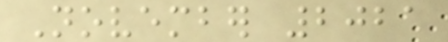November 2021
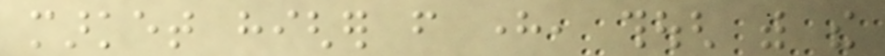market higher from here, though with the
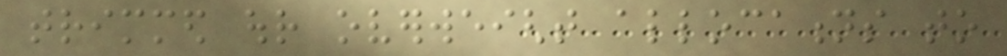trimmed our overweight allocations to
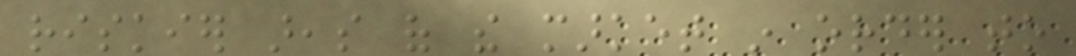riskier areas of the market in order to
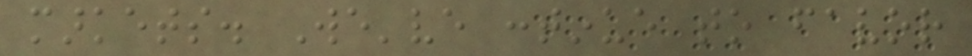markets. We've continue to favor
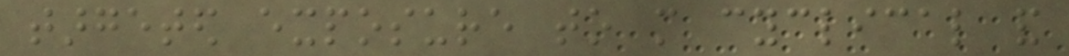targeted exposure to more cyclical and
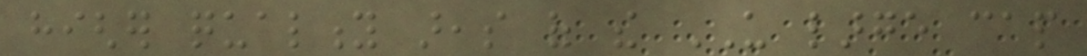higher quality areas of the US large cap
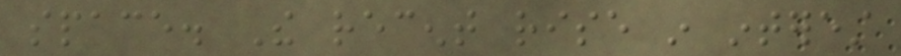space. The recent rise in interest
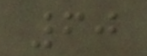60
